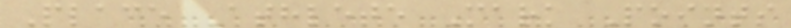Place Athlete Mark Points
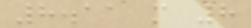8.11 m 8
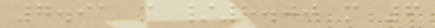7.91 m /8.00 m 6
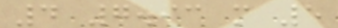4 7.93 m 5
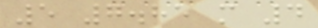5 7.85 m 4
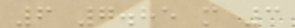6 7.85 m 3
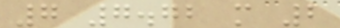7 7.72 m 2
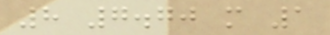8 7.70 m 1
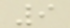9
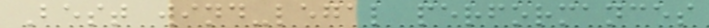Best wind-legal performances
